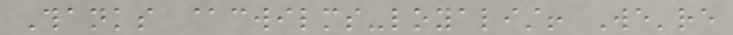Thanks @cwilms-loyalist! We're
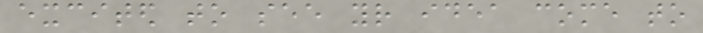excited to see your idea come to
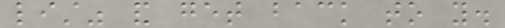list" and get back to you.
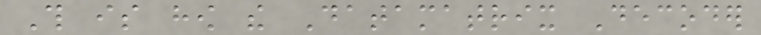This is how the Datamatrix Decoder
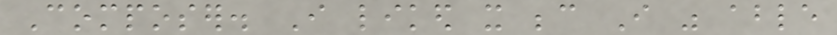Composer. I liked it because I was able
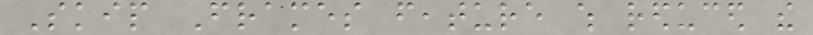Skip Frames feature which reduced the
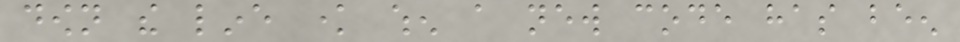down the line know when a new code has been
